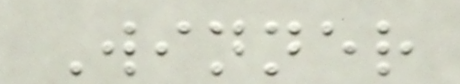Winner
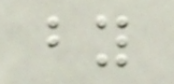by
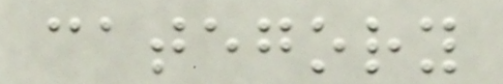category
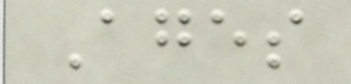Ages
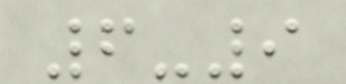6-9
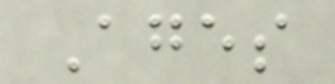Ages
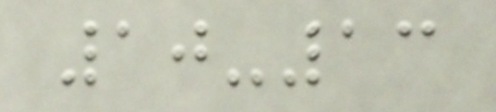10-13
